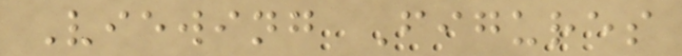Viewing Figures
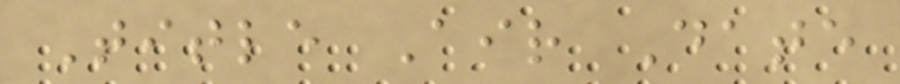Title Air Date
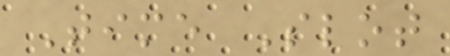Time Slot
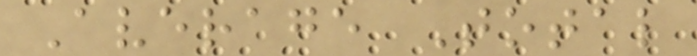Average Total
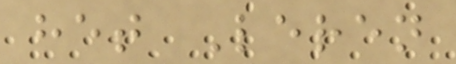het Leren
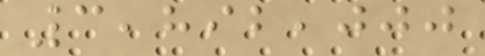3,892,000
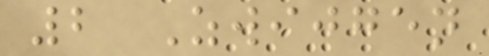2 Zwijgen
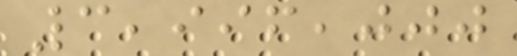3,996,000
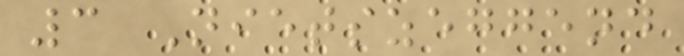3 Nietszeggend
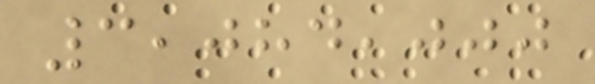3,084,000
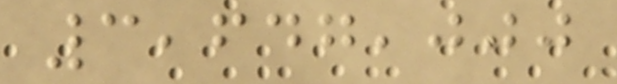3,647,000
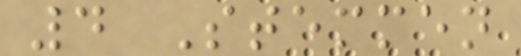4 Stemmen
